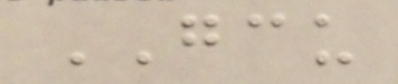GCU
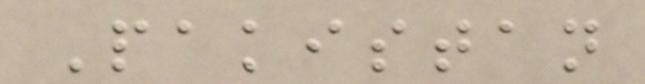Pakistan
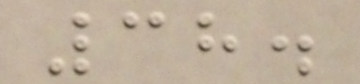38.
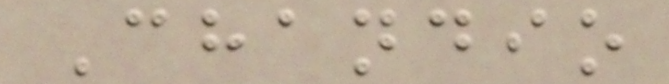Chandio
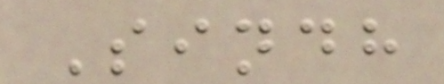Sindh
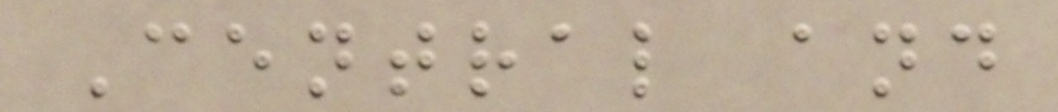Central and
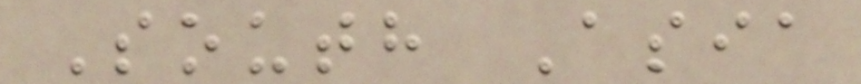South Asia
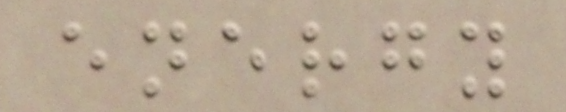energy
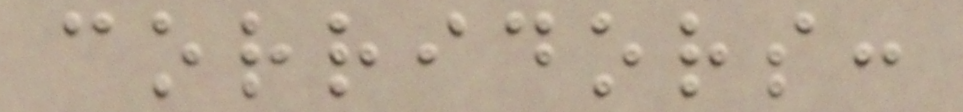corridors:
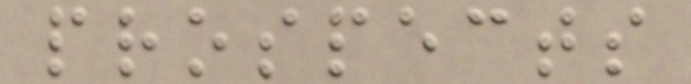prospects
